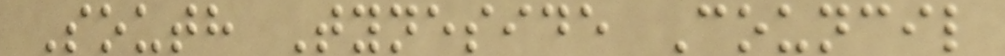South Tyneside Council
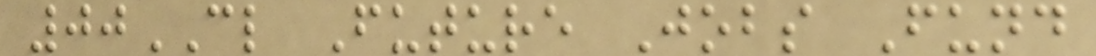00CL Future Jobs Fund
